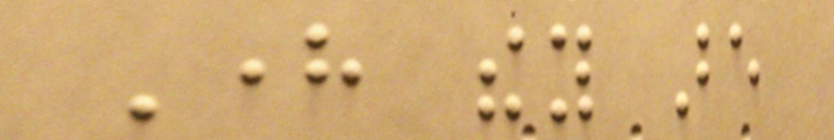Here they are
